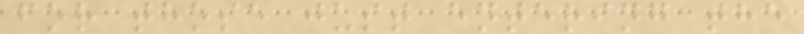for those just entering the
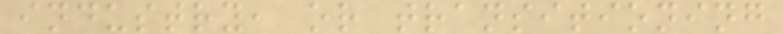industry, or transitioning
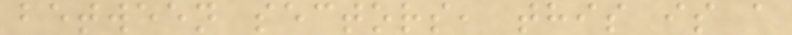between sectors, this is a
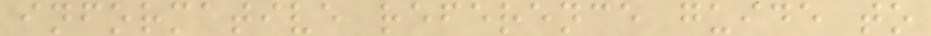informative reference guide to
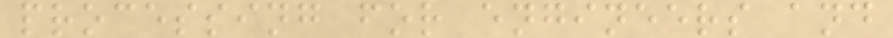processing for engineers and
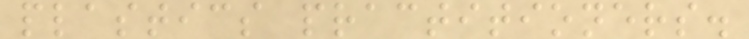plastics practitioners.
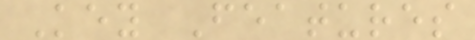Key Features
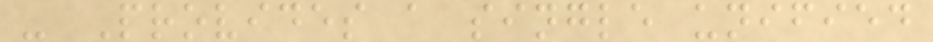- Provides a single unified
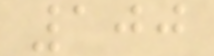100
